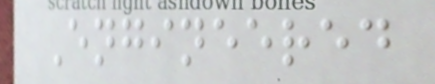Engineered
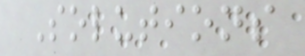Solutions
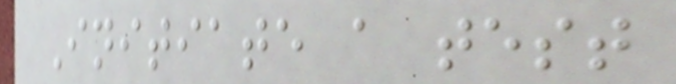Initiate a test
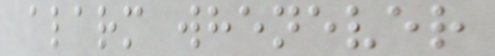alarm whenever
